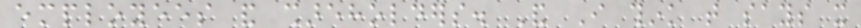employees and shareholders. And I think that says it
